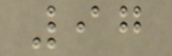97
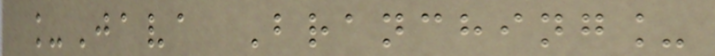_Java Branching_
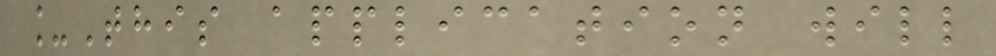_This application will
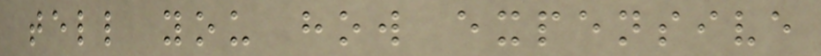tell you how expensive
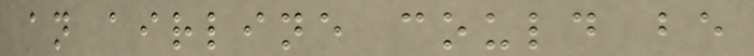an airline could be
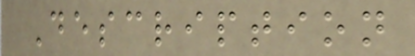Description
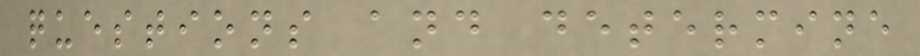questions and determine
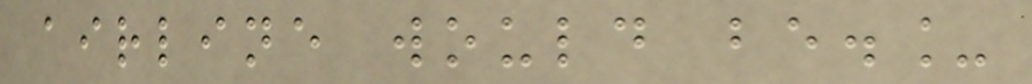airline would be._
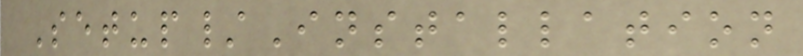Setup/Installation
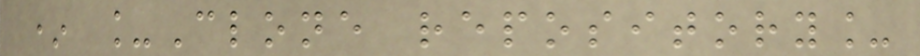* _Clone repository_
